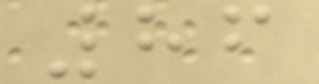86
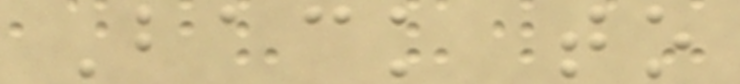Back to
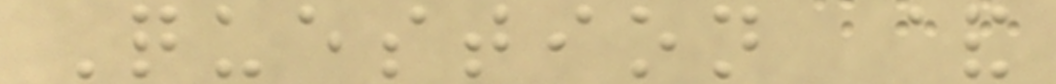Question &
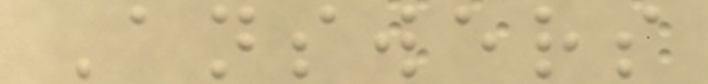Answers
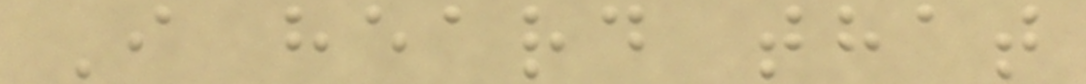I heard that
